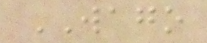WAGO
